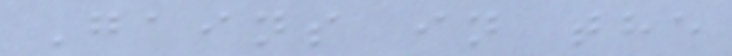Gains in the
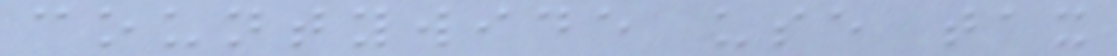countywide use tax
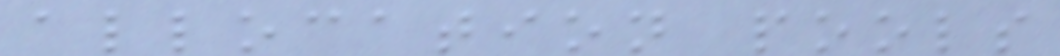allocation pools
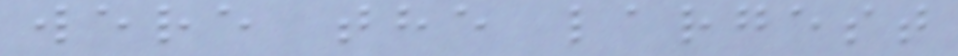were the largest
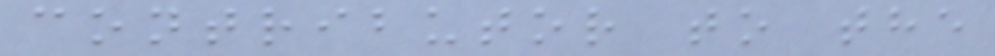contributor to the
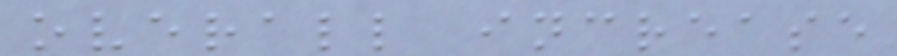overall increase
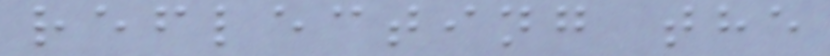reflecting the
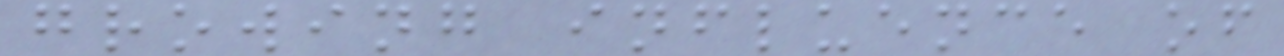growing influence of
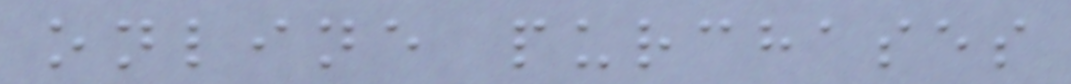online purchases
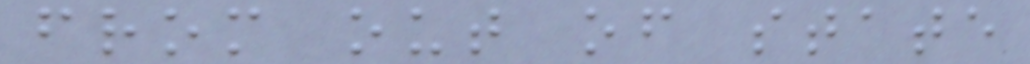from out of state
